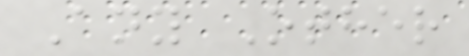Any Other
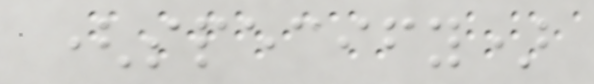(specify)
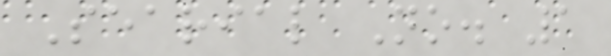Searial No. 1
